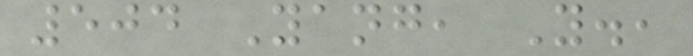504 Yang, Y.,
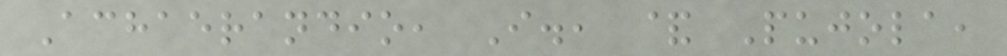Achaerandio, I., & Pujola,
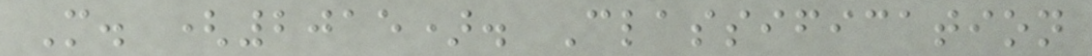M. (2015). Classification
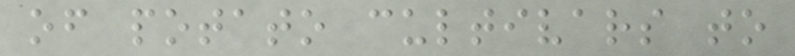of potato cultivars to
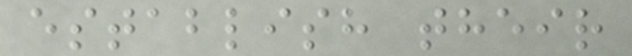establish their
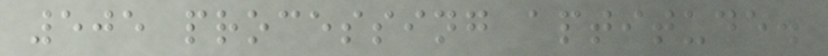505 processing aptitude.
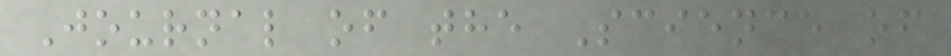Journal of the Science of
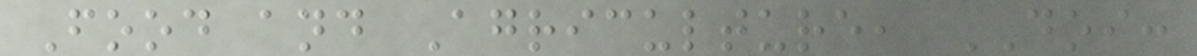Food and Agriculture, DOI:
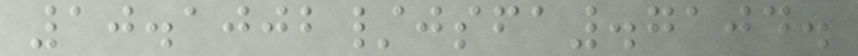10.1002/jsfa.7104.
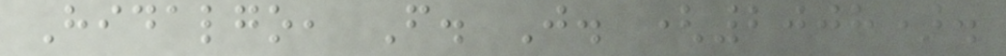Hidalgo, F. J. (2008).
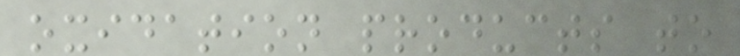oxidation products to
